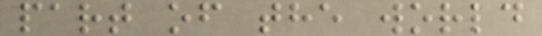part of the world
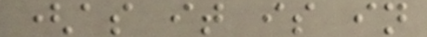(as it is in
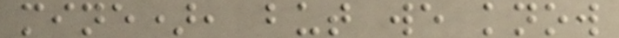mine), but we know
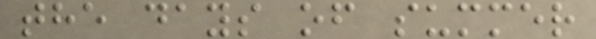the days of summer
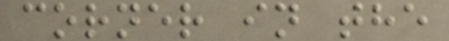corner in the
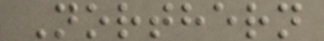Northern
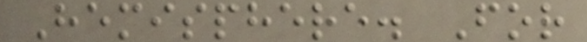Hemisphere. For
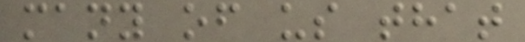many of us that
